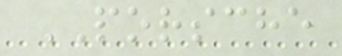PORSCHE
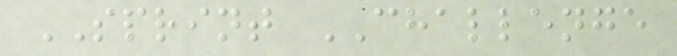SPRINT CHALLENGE
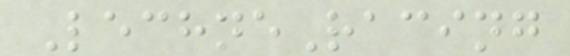LechneRacing
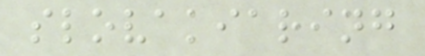slovakiaring
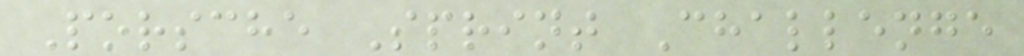Porsche Sprint Challenge
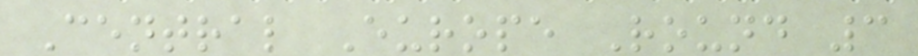Central Europe Round 3
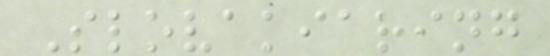Slovakiaring
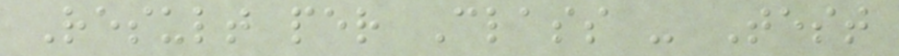Result per Class - Test
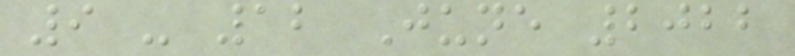9 - 12 June 2022
